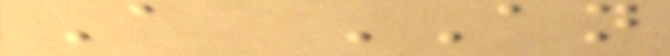A AN
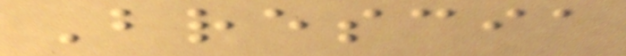Brescia
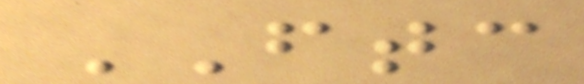FTC
